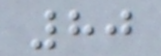80
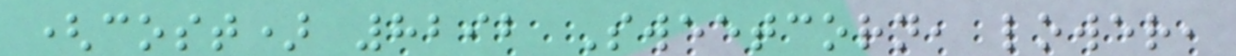(cost) 8292 Sweetcorn, lower,
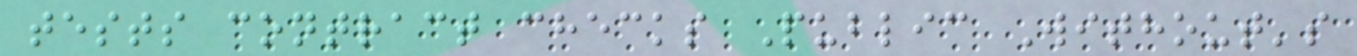tests contract checks Public Without's
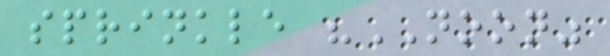sprinkle "NOON"
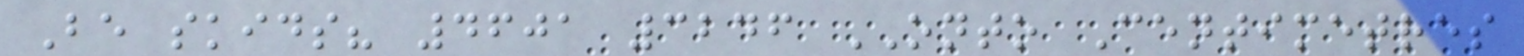Be skids? 4601 3246 ONTO Centimetres
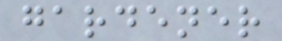gardener
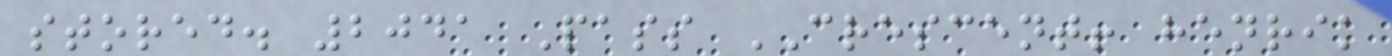stored. 2041 Pass CRESCENT! henrik
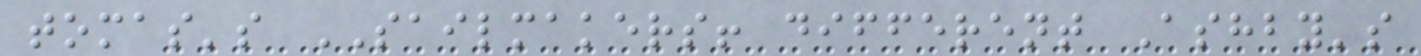tomas's SAILMAKERS! different Ashby's
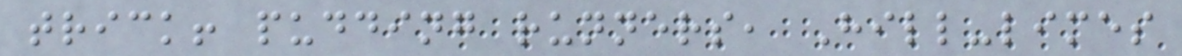trick! pudding runners, Hill-limes
